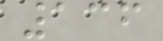136
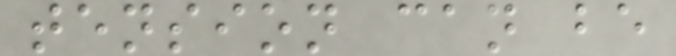tension can be
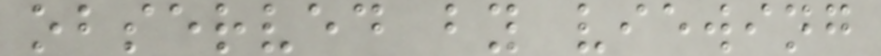observed by viewing
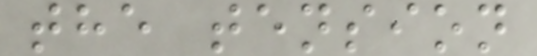the tension
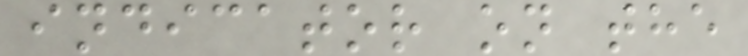indicator on the
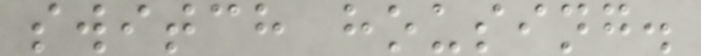switch housing.
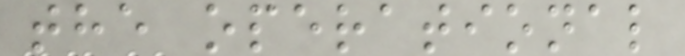the operational
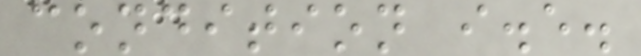condition i.e.
